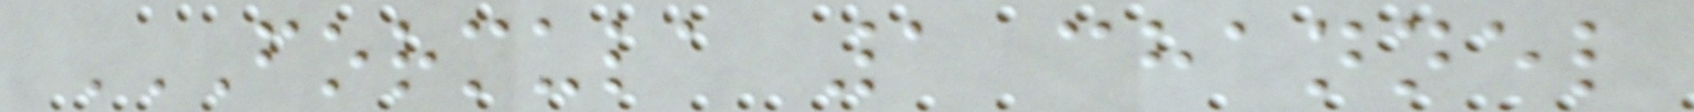FORMULA 1 CHANNEL
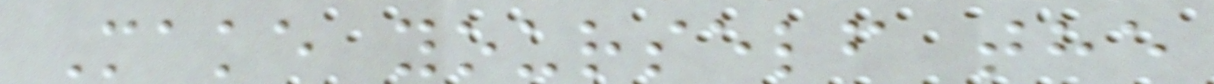Make yourself the
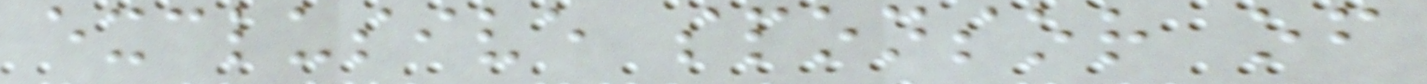exclusive sponsor of
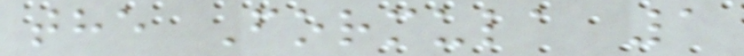the Formula 1
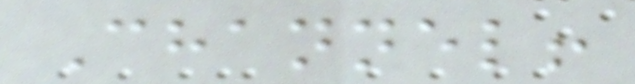Channel!
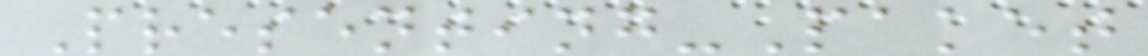Presenting-Paket
